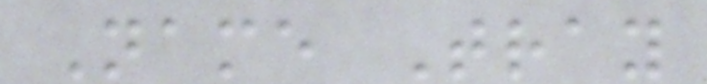Name Tray
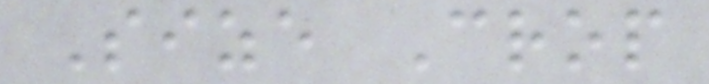Size Crop
